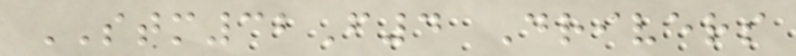STM32F4 Drivers
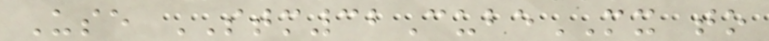Use STM32CubeMX to
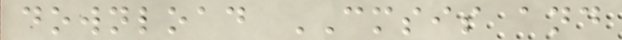download CMSIS and
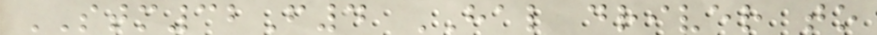STM32F4 HAL driver to
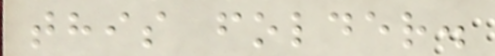this folder.
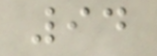94
